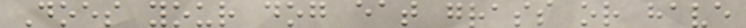Does your dog eat grass or have
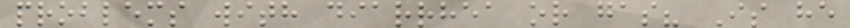problems with diarrhea or gas? Is he
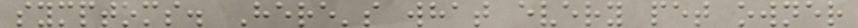symptoms. Here's what every pet owner
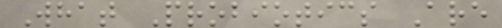What Probiotics Are
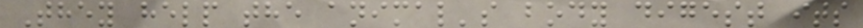They help the animal's body digest its
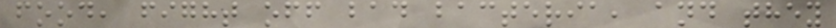food, fight off bad bacteria, and they
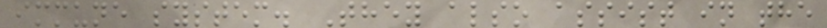immune system. They also assist in the
